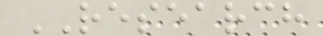RESEARCH
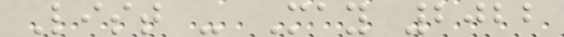List - May 2022
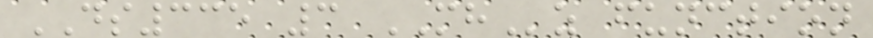DS335 3 MHz function
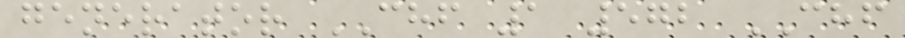generator CHF 1 572 CHF
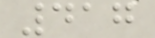417
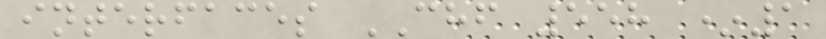interfaces CHF 558 *1
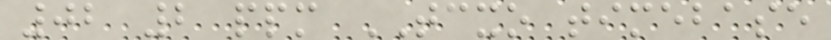02 2 ppm TCXO timebase
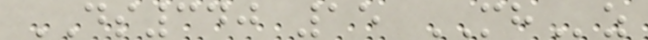DS340 15 MHz
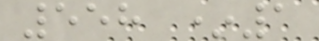558 *1
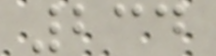234
